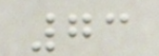73
